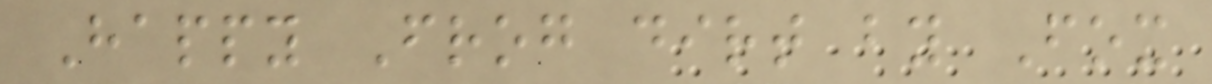Happy Frog dirt by Fox
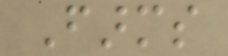Farms
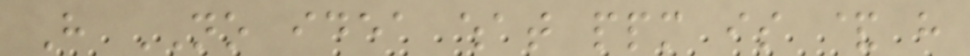Have NO idea what ppm is & have
